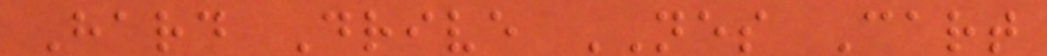Hard Drive NES Cart
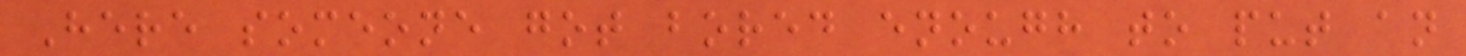Here someone got bored enough to put an
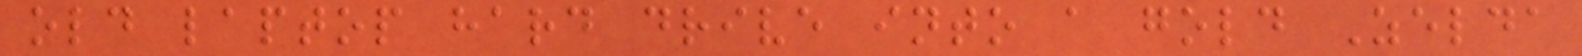old laptop hard drive into a gold Zelda
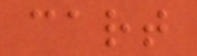cart
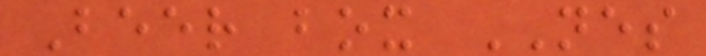Beer box NES
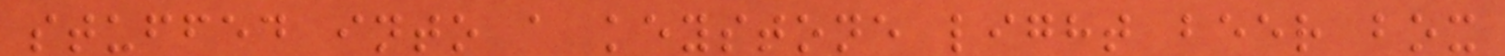stuffed into a keystone light beer box
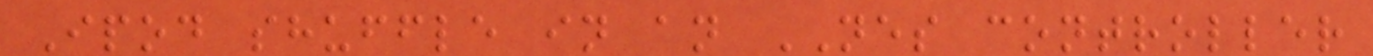Ipod shuffle in an NES controller
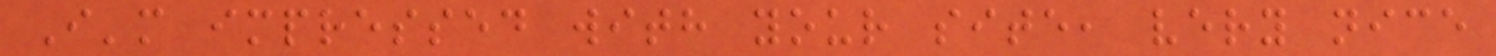I'm impressed with your site, very nice
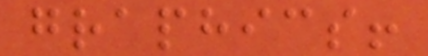graphics!
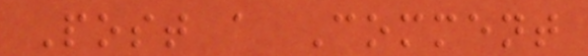Post a Comment
